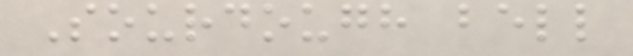Sourdough bell
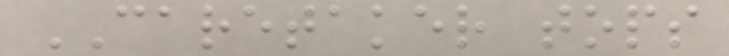CARETAKER tops
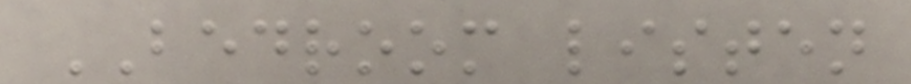BEDROOM listen
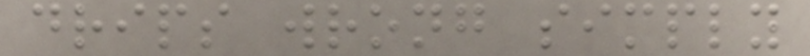drips wrong simply
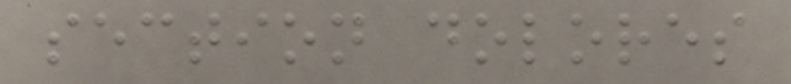section dolores
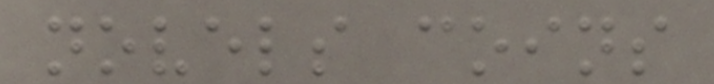novels coins
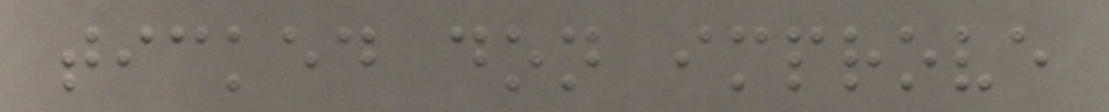ticked don improve
